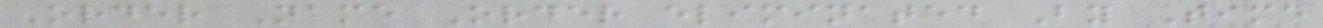Order Name Order eliminated By Time
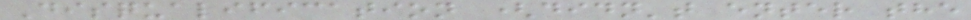Disqualification (didn't enter the
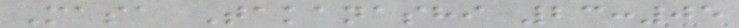Masa Takanashi 23:05
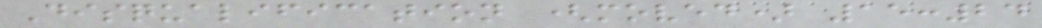Disqualification (moved) 15:24
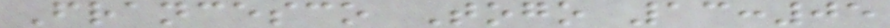Francesco Togo 13:05
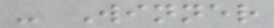- Winner
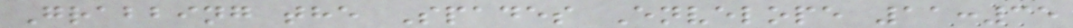Grabbing the Spades Envelope 11:35
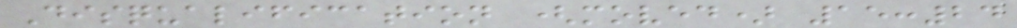Disqualification (moved) 15:24
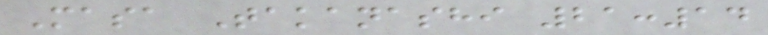Masa Takanashi 21:14
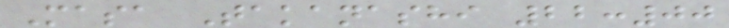Masa Takanashi 22:00
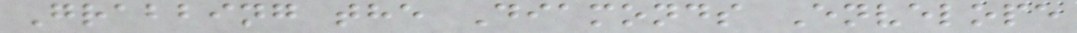Grabbing the Diamonds Envelope
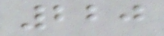220
